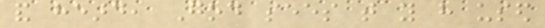and heard, God sees that you have used
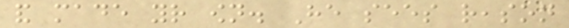and made your own. He sees reason
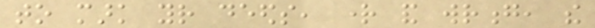to mark your deeds, right and wrong, the
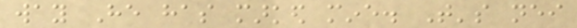way He has marked mine. That's neither
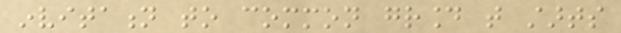invitation to common ground that starts
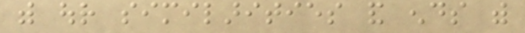with our similarities and ends with
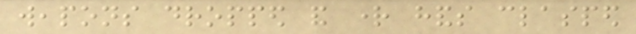weapons dropped and right hands clasped
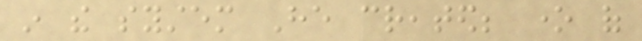in the system He created; one of
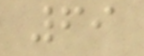69
